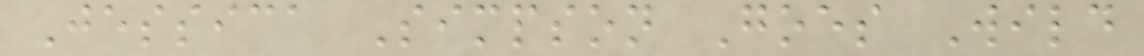Jessica Simpson Goes Wild
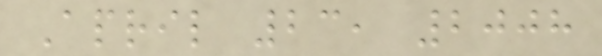April 23, 2008
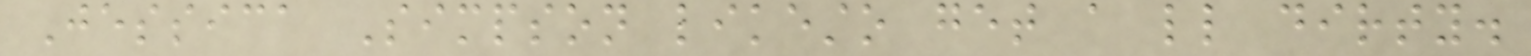Jessica Simpson likesto get a little dirty.
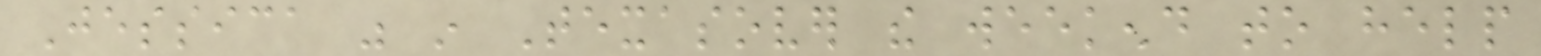Jessica was in Texasover the weekend to help
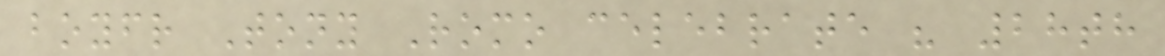boyfriend Tony Romo celebrate his 28th
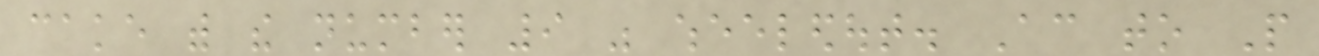cake with the number 9 was wheeledout. According to People
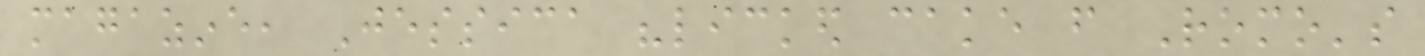magazine, Jessica "licked cake from Romo's
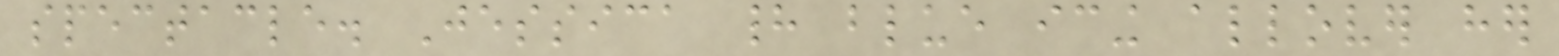spectacle. Jessica had blue icing allover her
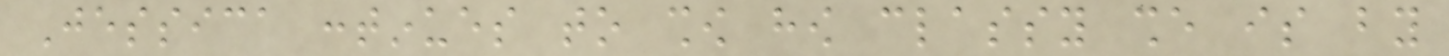Jessica continues to show how classy she is by
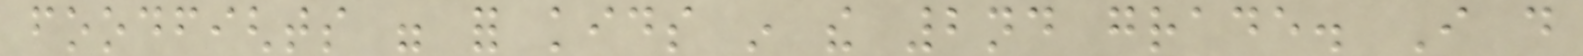foodfights were for kids in the 2nd grade. I do
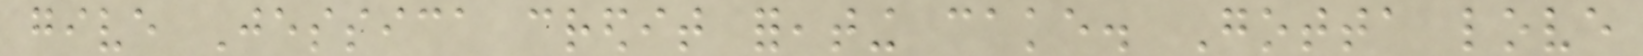give Jessica credit foreating cake. Gotta love
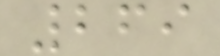269
